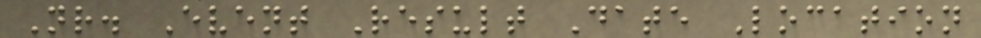Nr. Event Result Date Location
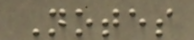Notes
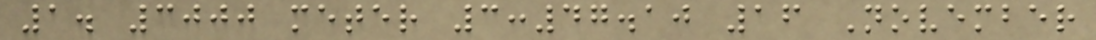1. 3000 meter 3:47.10 16 November
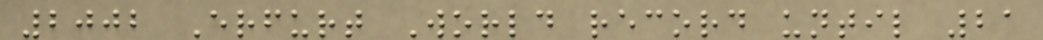2002 Erfurt World record until 21
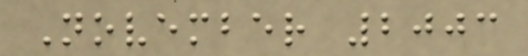November 2003
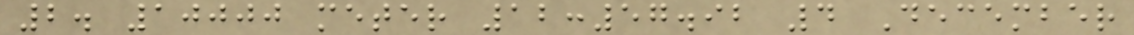2. 10000 meter 12:57.92 4 December
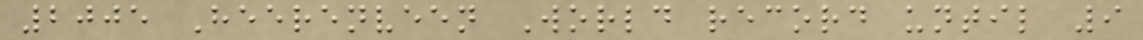2005 Heerenveen World record until 9
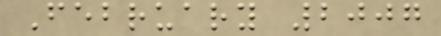February 2007
